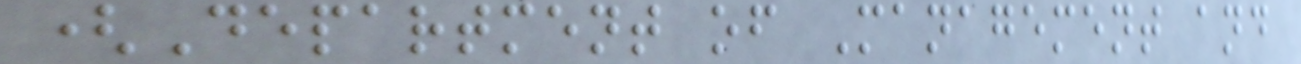(Department of Management and
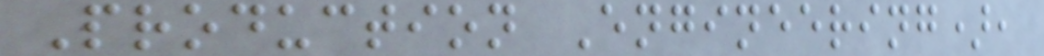Production Engineering),
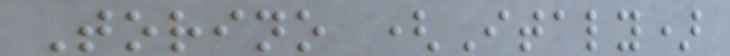Torino (Italy)
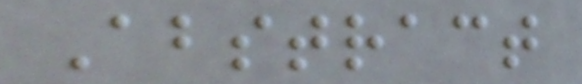Abstract
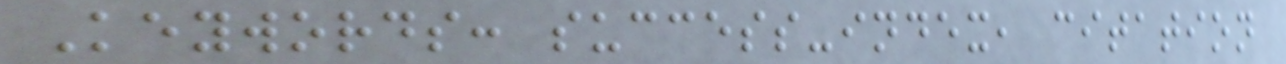Keywords: success-index, citation
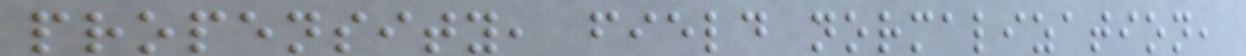propensity, field normalization,
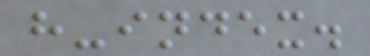h-index.
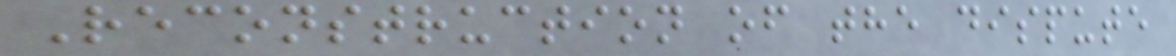Reconstruction of the dispute
